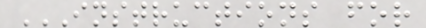INSTRUCTIONS FOR
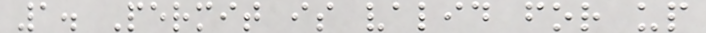1. Permit is valid for up
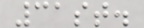31st.
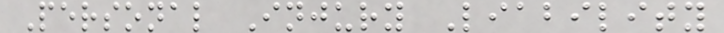Personal Injury Liability
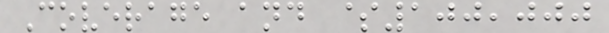Coverage and $100,000
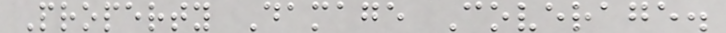Property Damage Coverage.
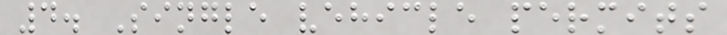4. Single vehicle permits
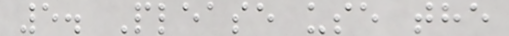5. Please use the
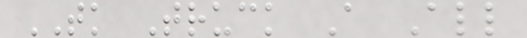TK Truck A All
